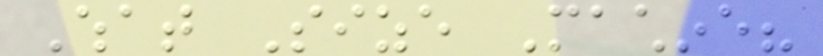What Size Machine?
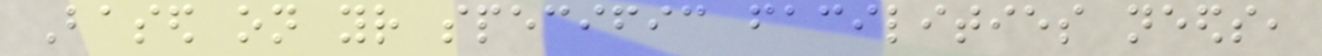Based on your specific facilities needs,
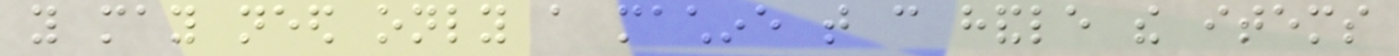you may need only a machine that can handle the items
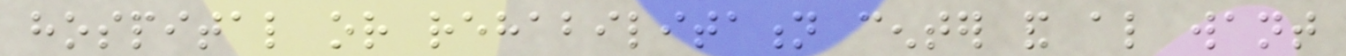hospital or rehabilitation center and also want
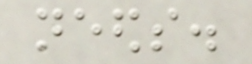needs.
